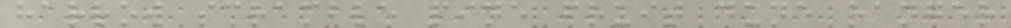harrow scramble pine fruit dune ranger
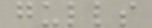gulls
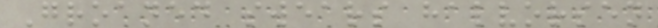Groaned swears halvorsen
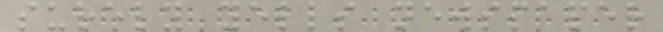surely yells newspaper
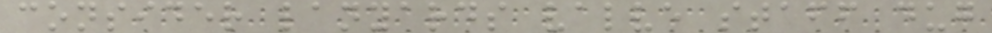consider lanyards valve staff dug
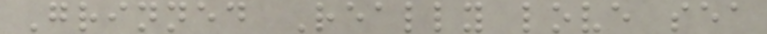Grinned Really love sea
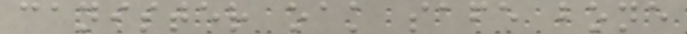canister oak safe bone
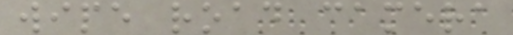wipe road camera
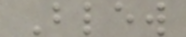Blew
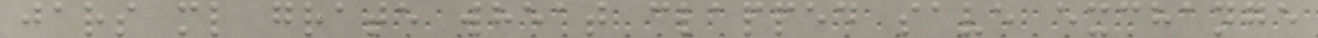jars ml grate wheat clapped save exchange
